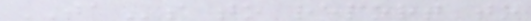TAs to report to
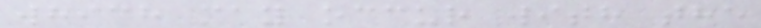which may occur with the
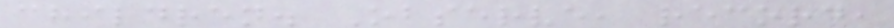children. Observe, record,
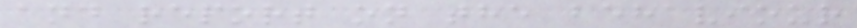and report on the behaviour
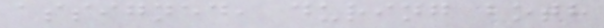assigned, during both
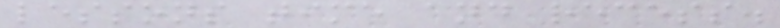lessons time and recess.
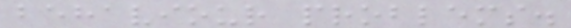behaviour problems.
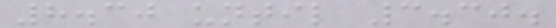8.30 until 3.30.
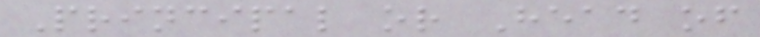Principal or Head of
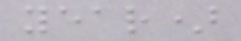year)
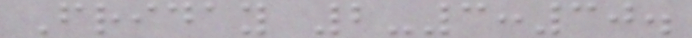Friday 2-3:30.
